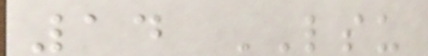14 LSU
